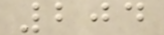204
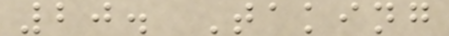20. Taking
